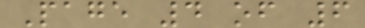Page 4 of 6
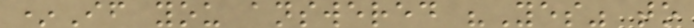*If you answered "Yes" to
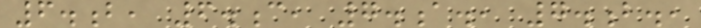6.b, 6.c, 7.a., 7.b.,
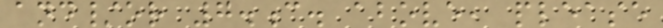and/or 7.c. above, please
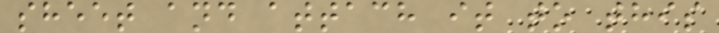sheet and attach it to this
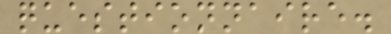questionnaire.
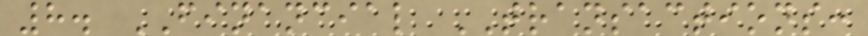8. FINANCIAL TRANSACTIONS:
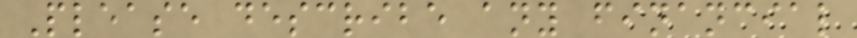Please describe any financial
